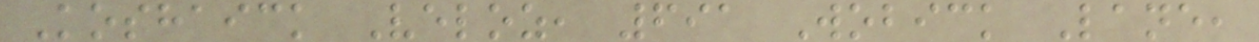Koshaick Veloz, 691 Wobick Lane,
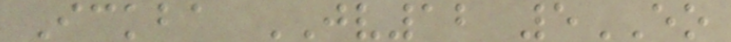Ickba JV12 5EO
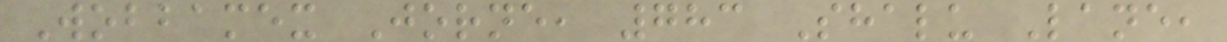Wobbamex Jorne, 783 Shalu Lane,
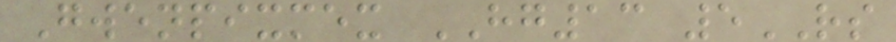Gwenpixmex HG13 5RS
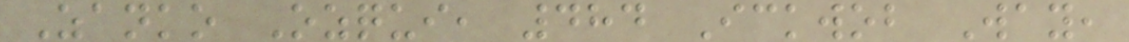Zanko Ozqui, 484 Ickwob Way,
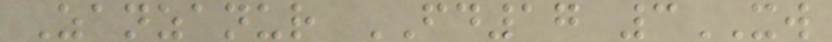Zanzanur FD17 3XW
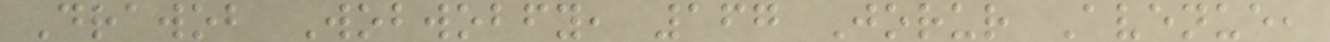Drawob Wobwobfy, 167 Jorur Avenue,
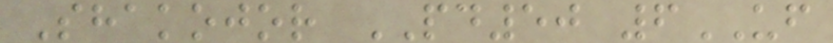Shakojor PD50 6UF
